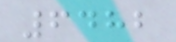6482
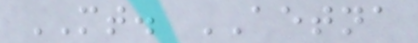MT. AETNA
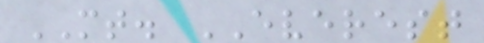MT. EVEREST
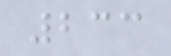233
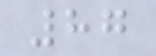87
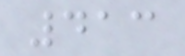413
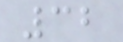32
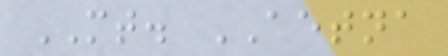MT. AETNA
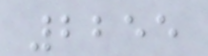2255
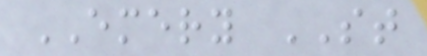EMERY ST
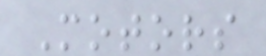Motors
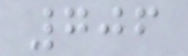706
